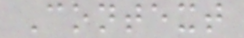Context
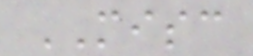MISC
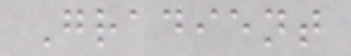Gradient
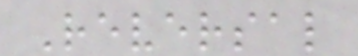Reversal
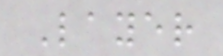Layer
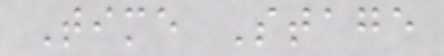Time Stage
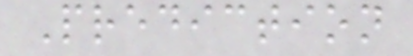Prediction
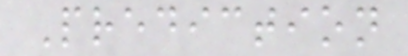Prediction
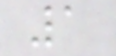1
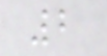2
